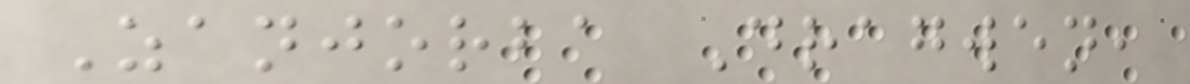Zanjorba Dragwen,
